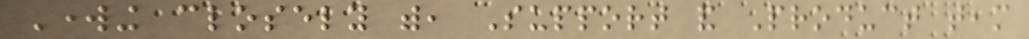Working closely with, Support and Product team
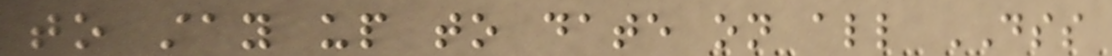to stay up to date on all DSS
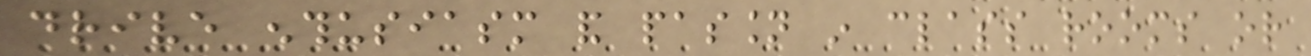drive enthusiasm and passion in class rooms or
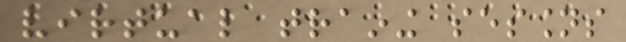virtual training sessions
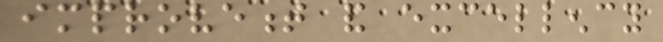improvement and excellency
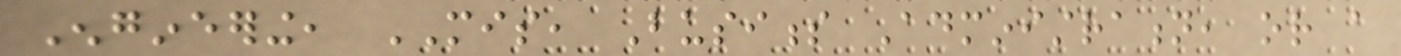Engineering, MIS, Business Administration, or a
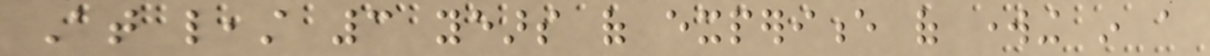At least 3 years of experience of working in a
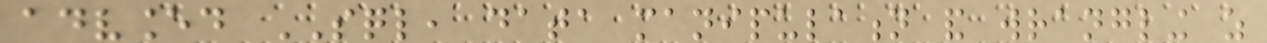advanced SQL, data manipulation and wrangling as
